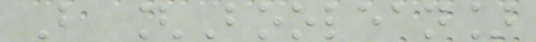B [Boolean]
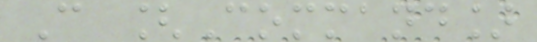C [Command]
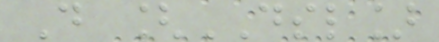D [DSL]
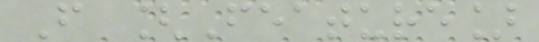F [Feature]
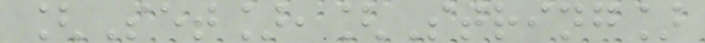[Set],[String]
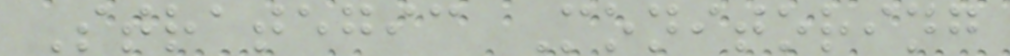Strategic Monitoring
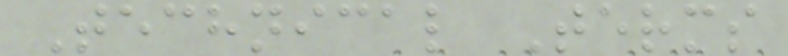Technical Terms
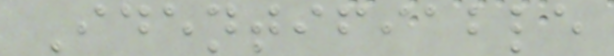Identifiable
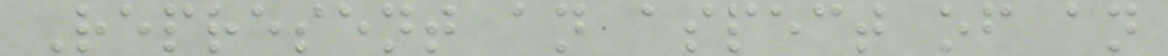Represent an aspect of an
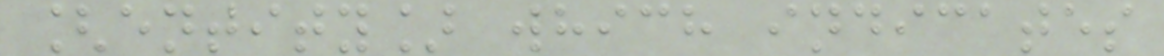[entity] which indicates
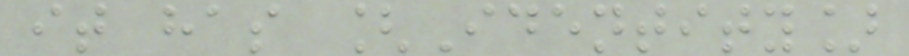it has [Identity]
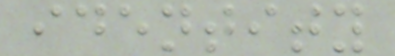identity
